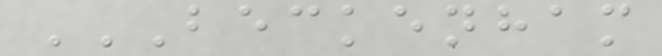BECKENHAM
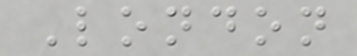London
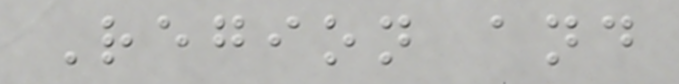Region and
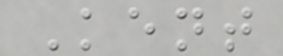Kent
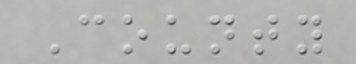County
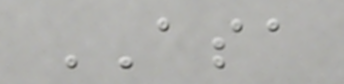ASA
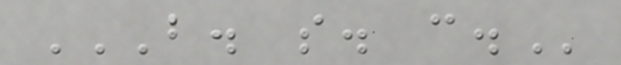B. S. C.
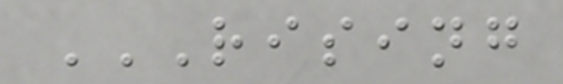RISING
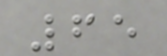65
